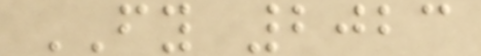FY 2023
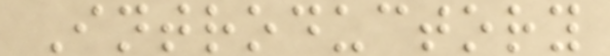Introductory
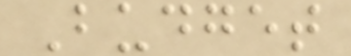Budget
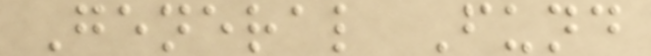General Fund
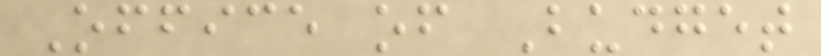Office of Budget
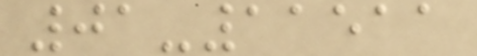01-11511
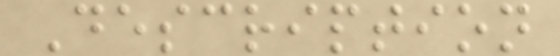Description
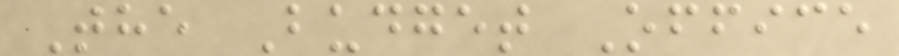The Budget Office
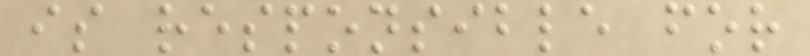is responsible for
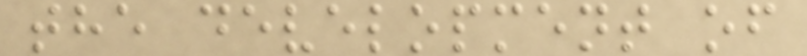the development of
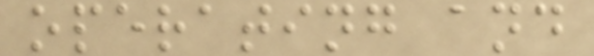operating and
